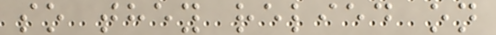so they relied on
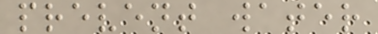prevent water
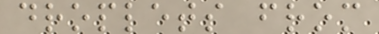droplets from
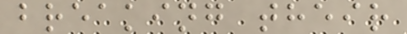breaking their
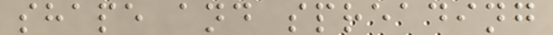shape and spreading
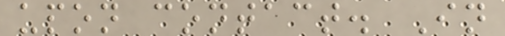upon contact. In
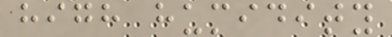high humidity
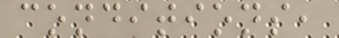conditions,
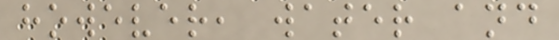however, water and
